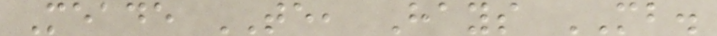Meade TE, Hays MB.
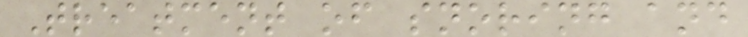Treatment of snoring and
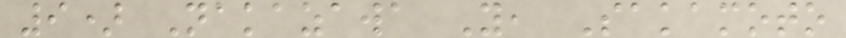9) Nakazawa Y, Sakamoto
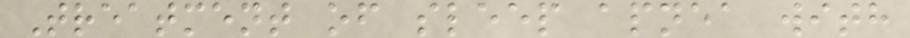Treatment of sleep apnea with
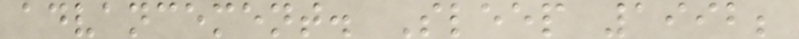advancement. Sleep 1992;
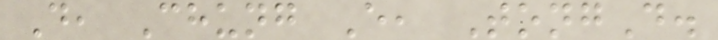D, Chung E, TongD.
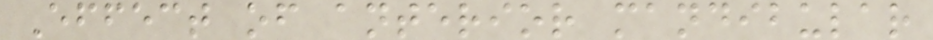Effect of anterior mandibular
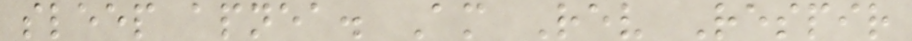sleep apnea. Am Rev Respir
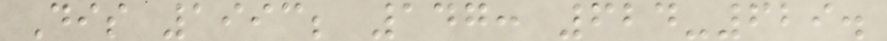Dis 1993; 147: 624-629.
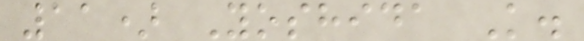11) Yoshida K.
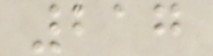217
